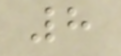8
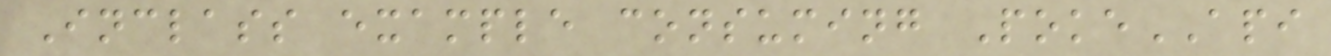Inclass example consuming PokeAPI
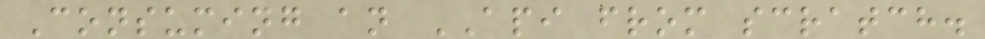Consuming an API from scratch.
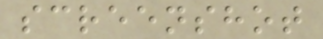screenshot
